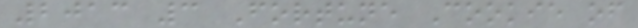2013 3 Fortune Cookie of
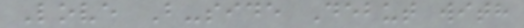Love B-side Debut with
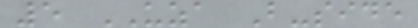5 UZA B-side
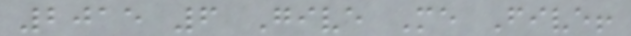2015 6 Give Me Five!
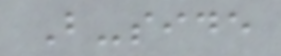B-side
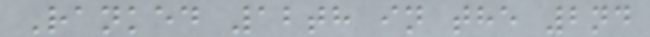Ranked 12th in the 2nd
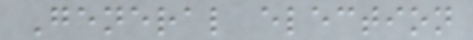General election
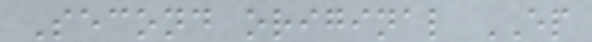Second original EP
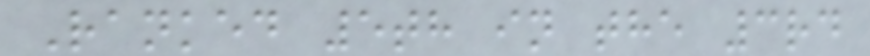Ranked 5th in the 3rd
